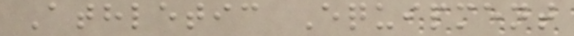Athletic Equipment
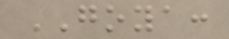GOYA:
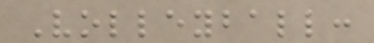Volleyball:
